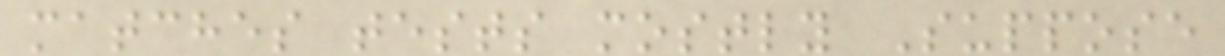matches tests mostly Suppose
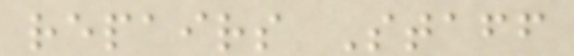repairs Staff
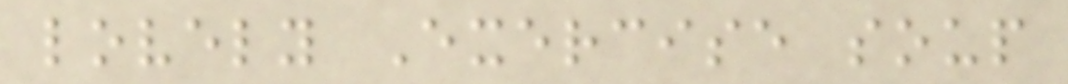lovely Exercise soup
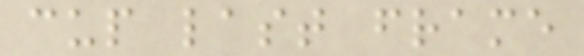cup last frame
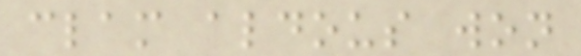clam aldous won
